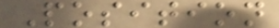Position
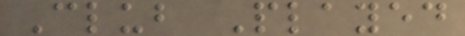Club Played
